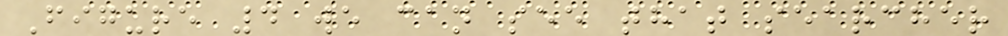Figure 4 we can see that searcher
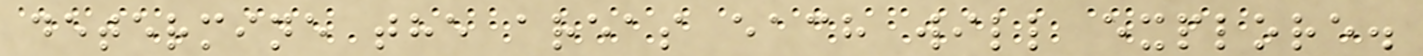determine the areas each will explore.
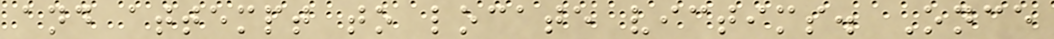and attempt to locate victims. Once
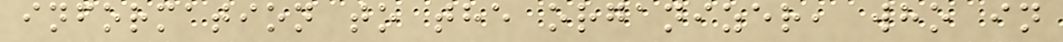information to the organizer, who in
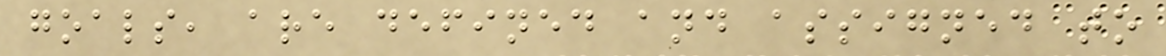goals, are defined and assigned to
